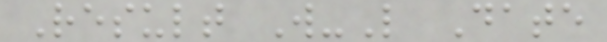Result W-L Date
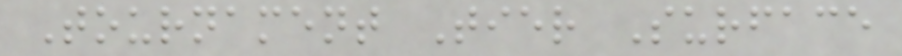Tournament Tier Surface
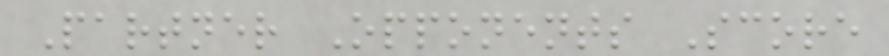Partner Opponents Score
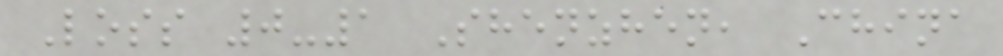Loss 0-1 Shenzhen, China
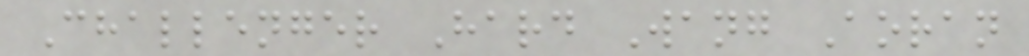Challenger Hard Wang Aoran
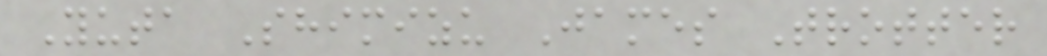Yuta Shimizu James Trotter
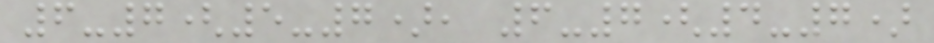6-7(5-7), 6-7(4-7)
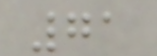71
